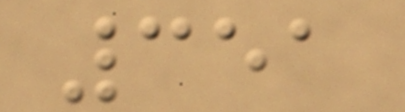351
